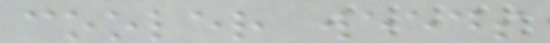cooler weeds
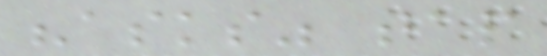"asks" tap
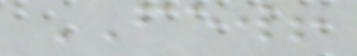FEW!
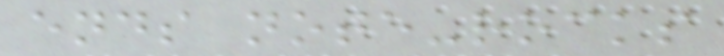ends note-rocks
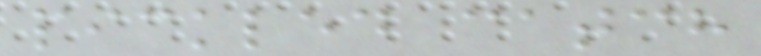pickled catch
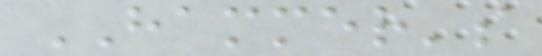HAMMER's
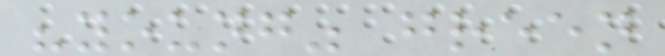"young" green
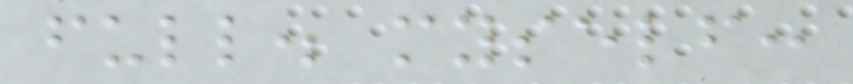full. myself:
